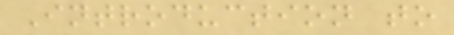Introduction to
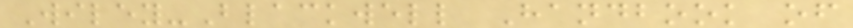Wiley-Blackwell Handbook of
